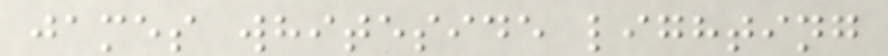james whiteside lighting
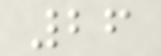26
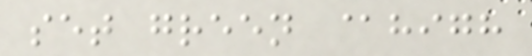set green @high
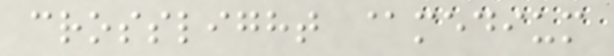crosslight @medium
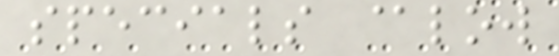specials @low
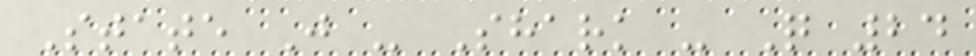State J - Shark - Q 24
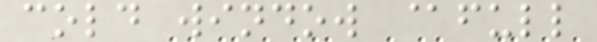cold window @full
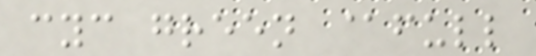cyc green @full
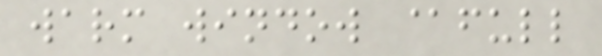warm window @full
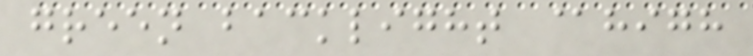green backlight @high
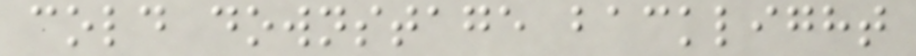cold downstage backlight
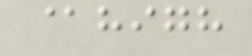@high
